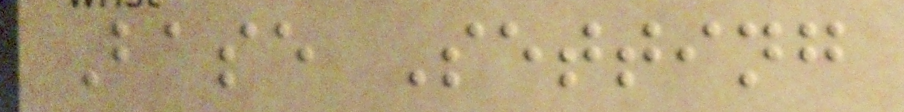Base Setting
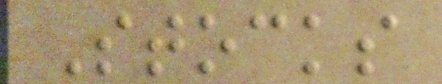Stocks
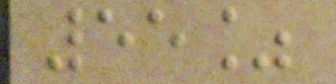55%
